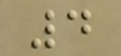4
